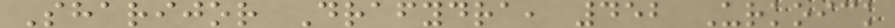Sharijor Drafydra, 452 Urkoick
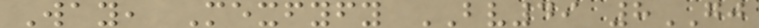Way, Mexfyfy BV49 8GJ
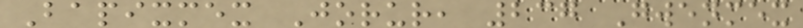Bapixmex Jorur, 237 Gwenmex
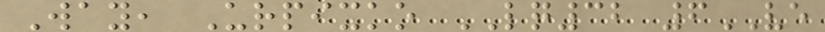Way, Urpixko LQ32 6VE
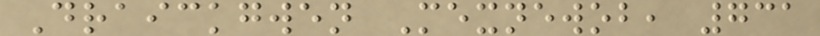Draickgwen Mexnewob, 731
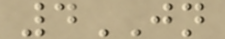4JN
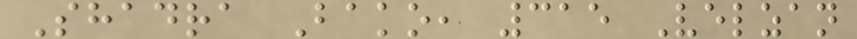Shadra Bako, 315 Velzan
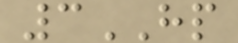3HP
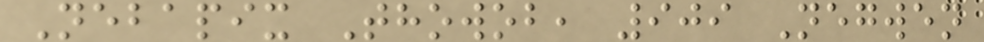Nebapix Thowob, 909 Negwen
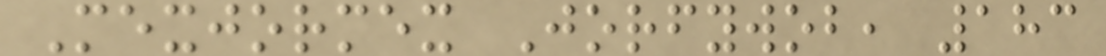Mexjormex Jorfywob, 183
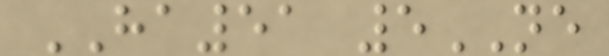HA51 5NE
